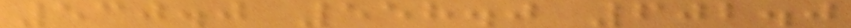530.0 558.0 602.0
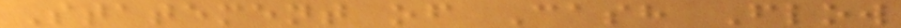Statement of Cash Flow
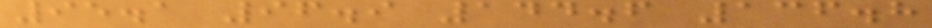95.1 96.9 144.6 136.8
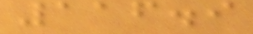116.9
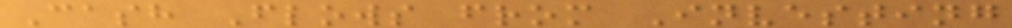Cash Flows from Investing
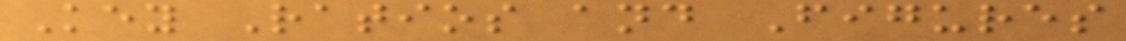Key Ratios and Figures
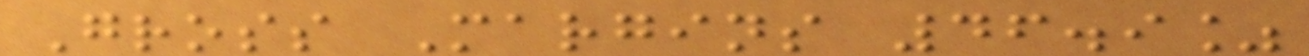Gross Margins 46.9%
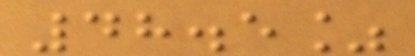48.5%
